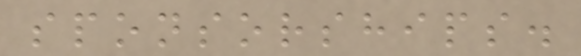sponsorships.
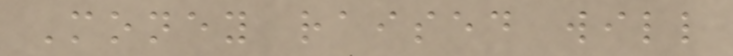Money raised will
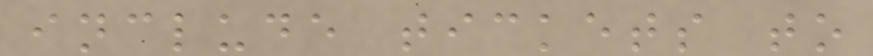include tickets to
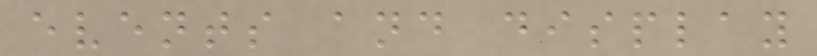events and display
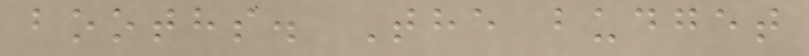booths. The budget
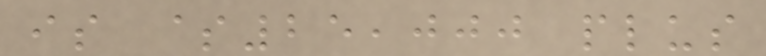is $25,000 plus
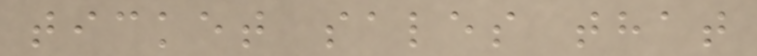ticket sales that
